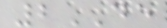2DE
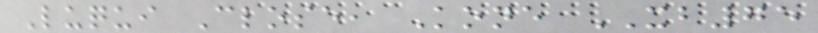Luqui Close, Kone XB75
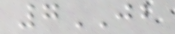7JB
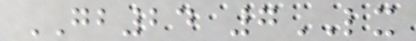GB24 7LX
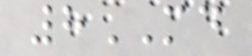8MD
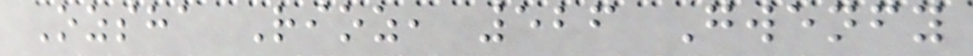Ozsha Rioz, 526 Gwenfy
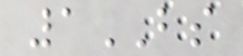1BS
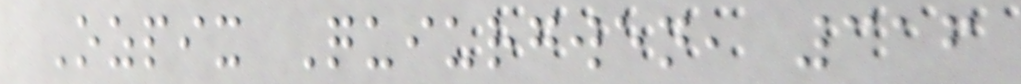Ozpix Quiurgwen, 316
